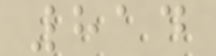814
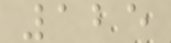125
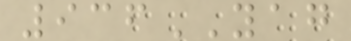936YAG
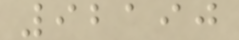92190
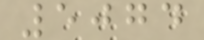5074
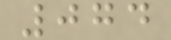074
